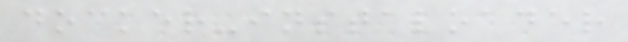docker-instaloader
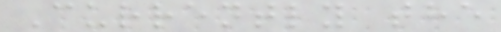Currently the
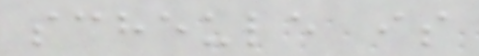scheule is
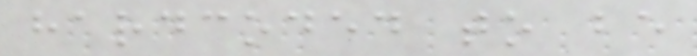hardcoded to be
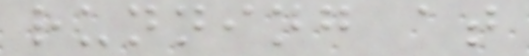running at
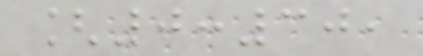[0:30,
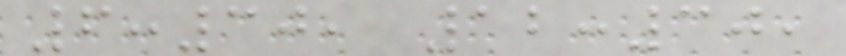6:30, 12:30,
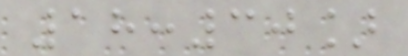18:30]
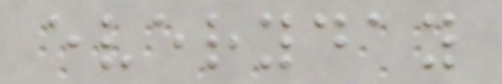everyday
